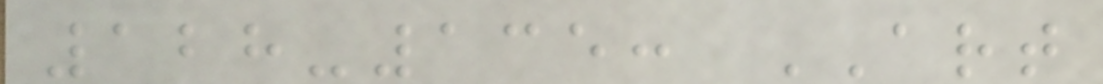128-135: ART
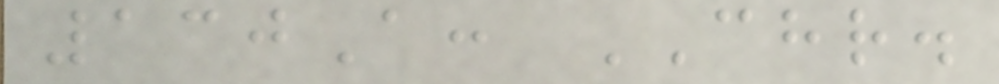130A: CHR.
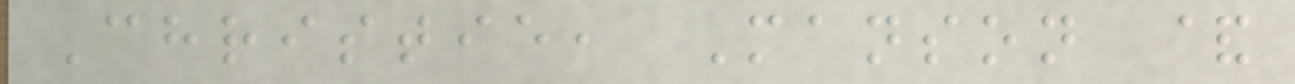Christie, Manson &
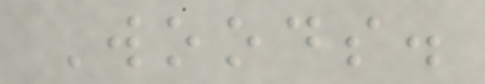Woods.
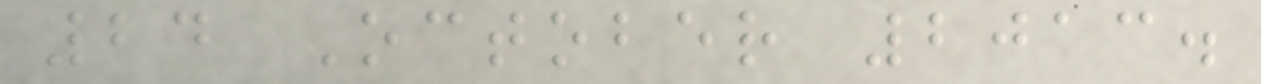24 October 2013.
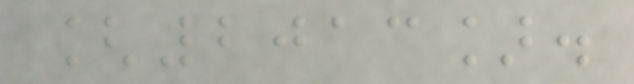[2013].
